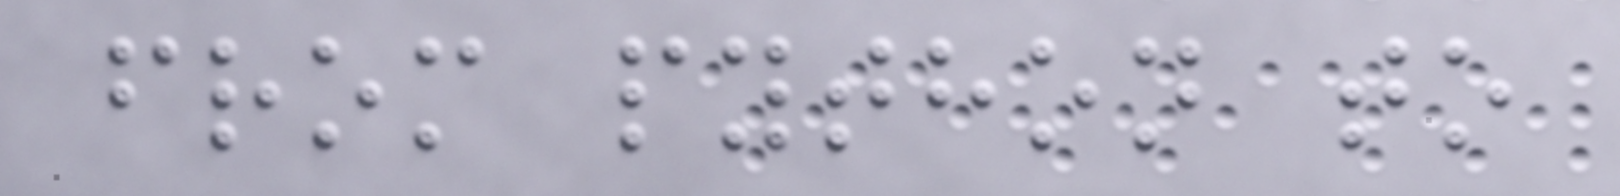from python to
